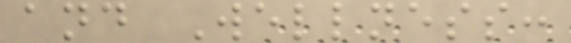and Wellness:
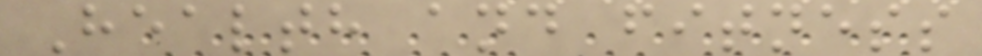Health and fitness
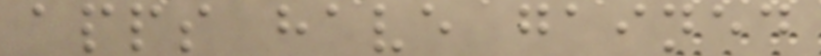apps have gained
